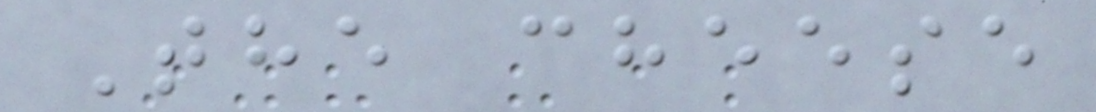The cheese
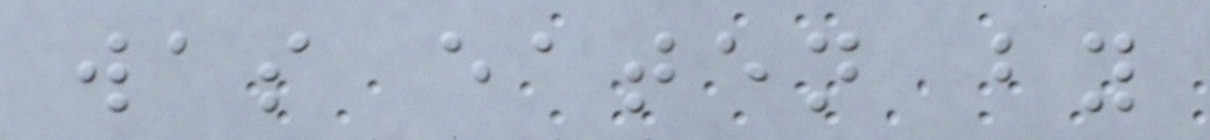was eaten by
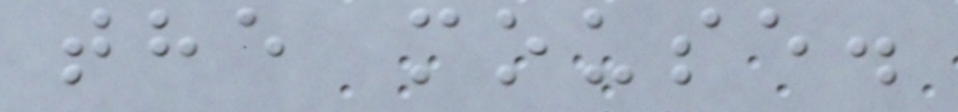the mouse.
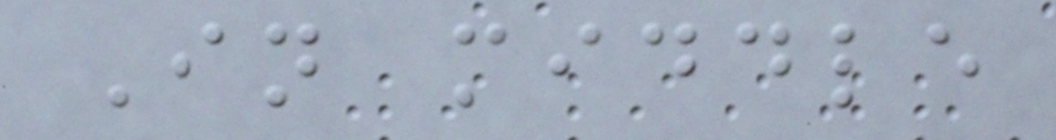In middle
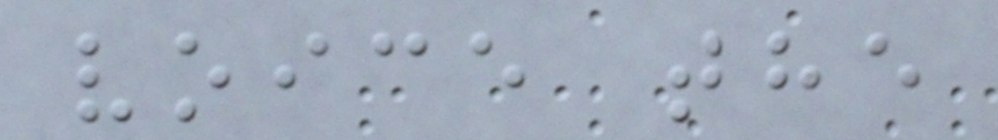voice the
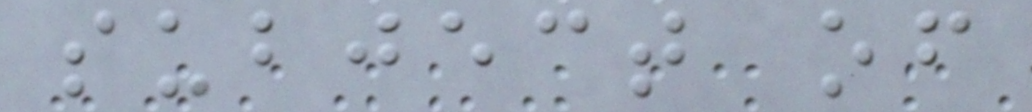subject of
